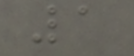1
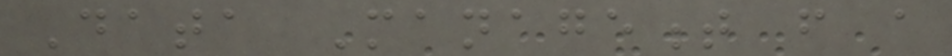Data Management from a
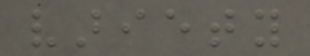variety
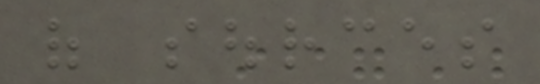of sources
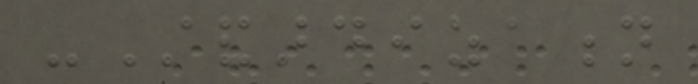-Standardization
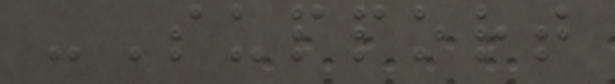-Support
